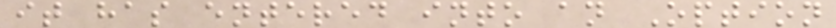it has entered into an Option
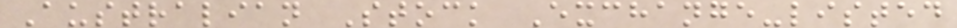Australian Stock Exchange-listed
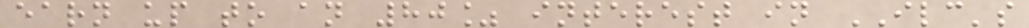earn up to an 80% interest in ILC's
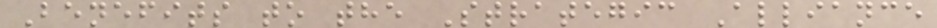Benefits to the Strategic Alliance
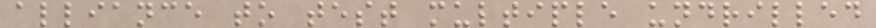alliance to test multiple undrilled
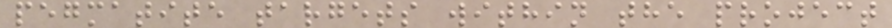pegmatite targets within the project
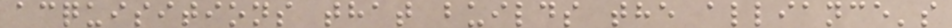acquisitions that builds the alliance's
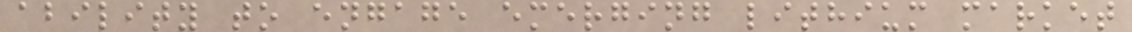ability to engage emerging lithium market
